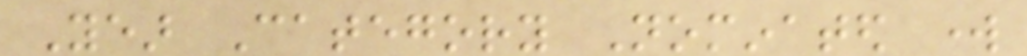Year Category Nominated work
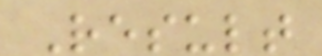Result
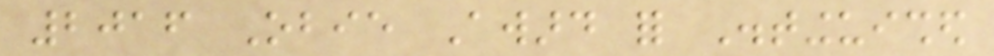2016 Obie Award for Distinguished
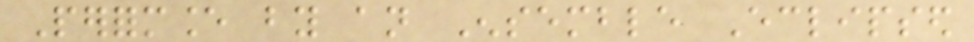Performance by an Ensemble Eclipsed
